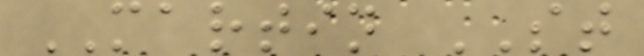MARTIN ST
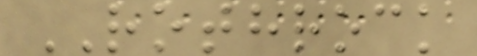ROTHROCK
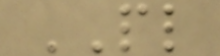PL
